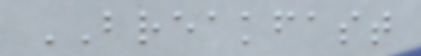BREAKFAST
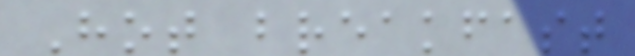Hot breakfast
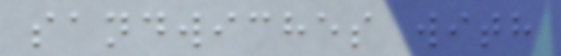sandwiches with
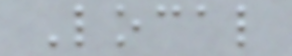Local
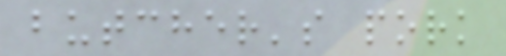butcher's pork
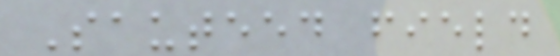Sauteed field
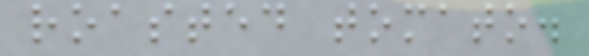roasted tomato.
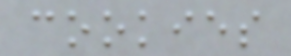cookies
